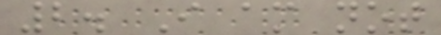2. I am not
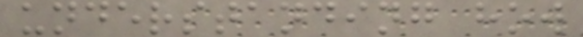understanding how
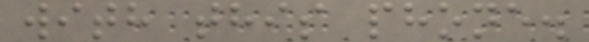with this phone.
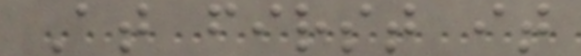At first it
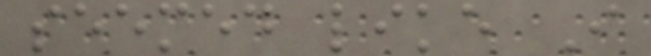seemed like I
